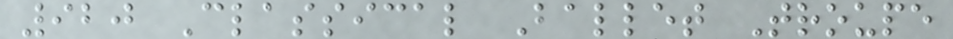920 Classical Ballet Troupe
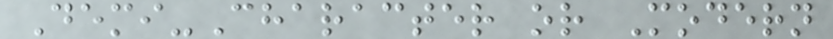Demi-Character or Modern
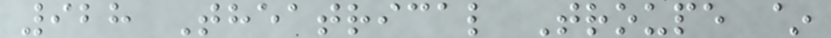928 Theatrical Troupe ~
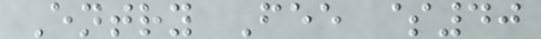Entry Fee $40
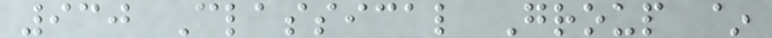930 Classical Group ~
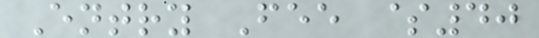Entry Fee $40
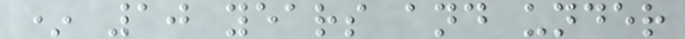* 10 years and under
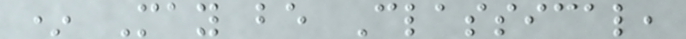* May be Classical,
